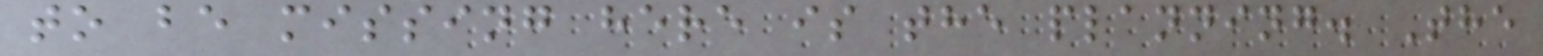to be missing here is the planning. The
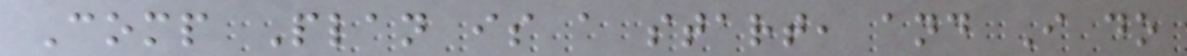Comp Plan is a start, and I do
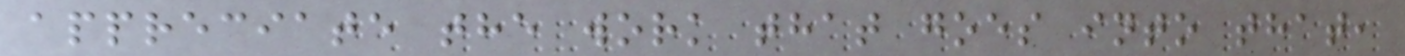appreciate the work that goes into that,
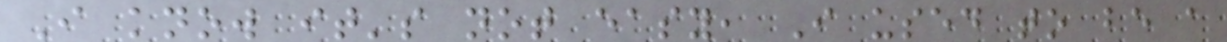I know it's not easy, I used to be a
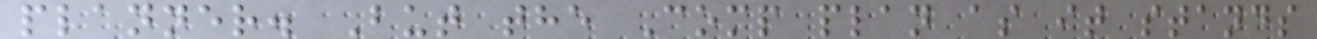planner. But the Comp plan as it stands
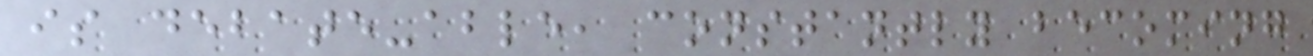is debate-able, constantly becoming
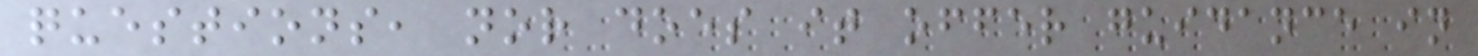questions, nor does it offer guidance in
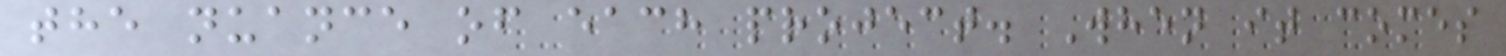the nuance of each project. When it comes
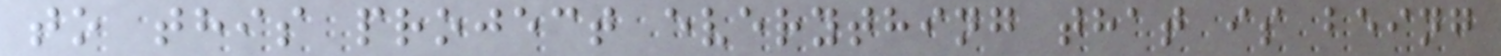to this project everything that is being
